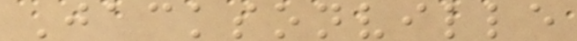Jacksonville
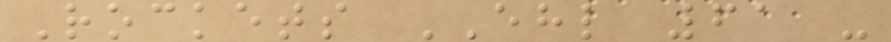Rockets EHL 61 -
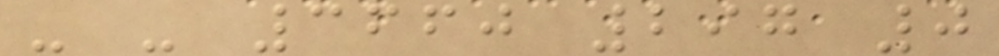- - 3660 297 0
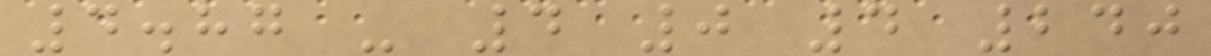4.87 - 4 0 4 240
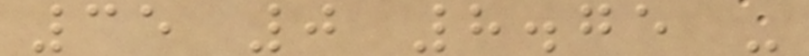35 0 8.75 -
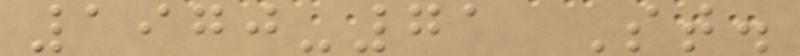1970-71 St.
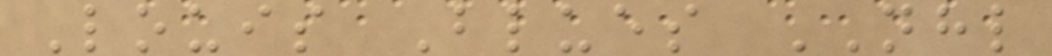Louis Blues NHL
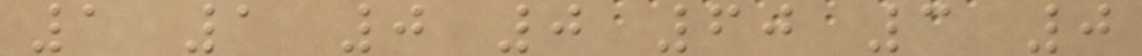1 1 0 0 60 3 0
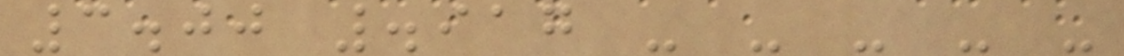3.00 .917 - - - - -
